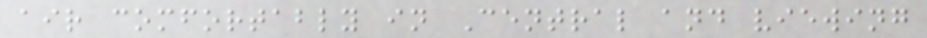air comfortably in Central and viewing
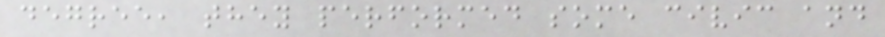degree, they performed some civic and
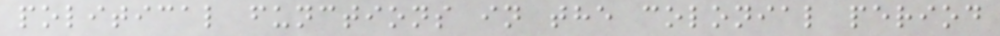political functions in the colonial period
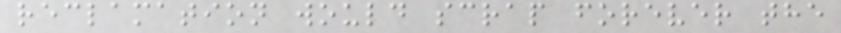reclamation would scrap forever the
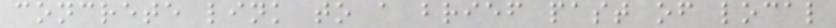concrete link to a brief past of local
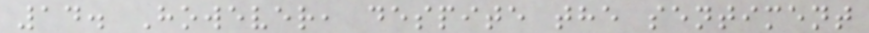14. However, despite the sentiment
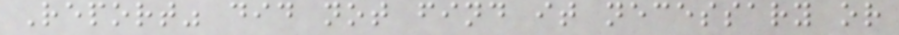Report" did not find it necessary or
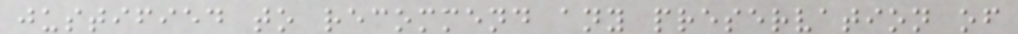justified to recommend any preservation of
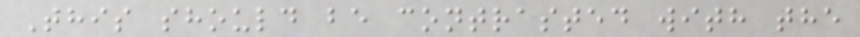This should be contrasted with the
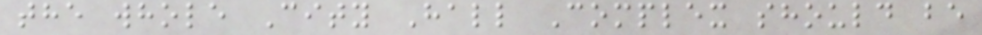the whole City Hall Complex should be
